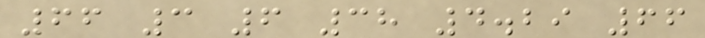66 3 6 38 4.29 66
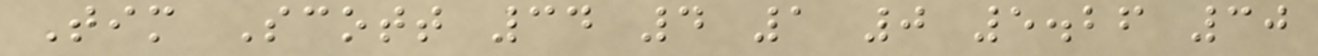Tim Scott 34 4 1 0 5.26 30
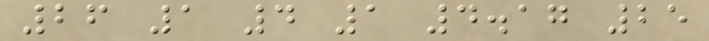26 1 4 1 4.17 25
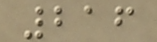216
